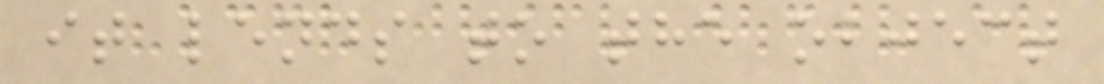it lends to the object
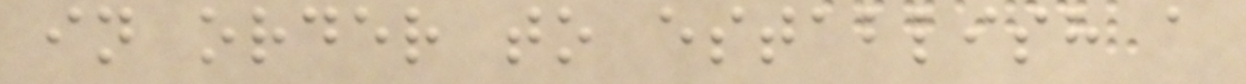in order to establish a
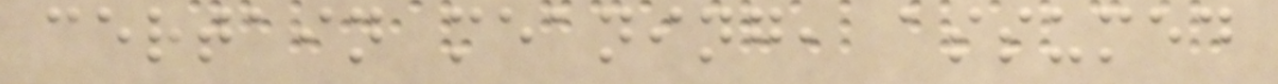certain meaning, assumed
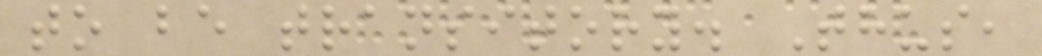to be transitory. Thus,
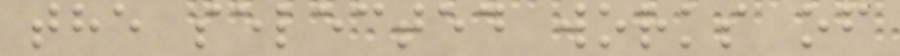the selected works of
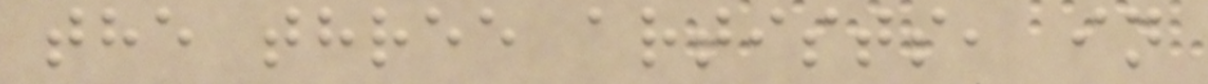the three artists, in
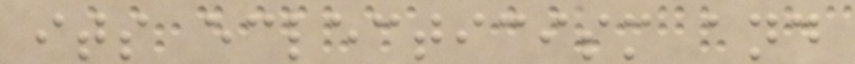its eclecticism and
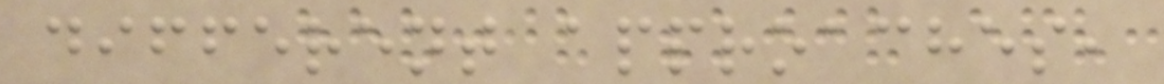different approaches,
